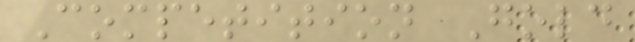Competition Gold
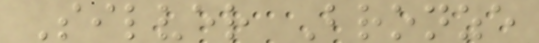Silver Bronze
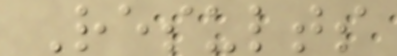Results
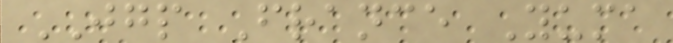JGP France Yuma
